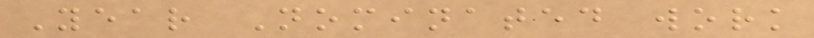Year Nominated work
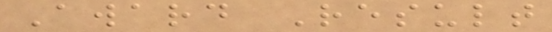Award Result
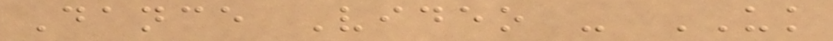Dance Video - UK
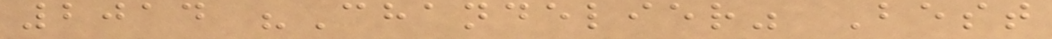2014 "Chandelier" Best
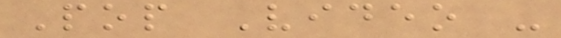Pop Video -
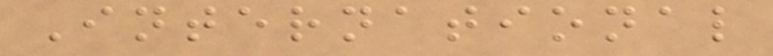International
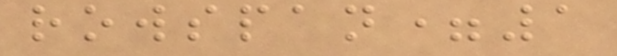rowspan=1
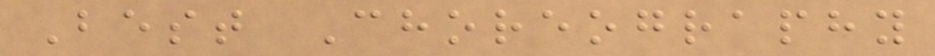Best Choreography
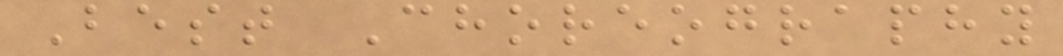Best Choreography
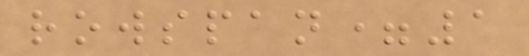rowspan=1
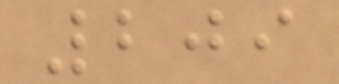209
